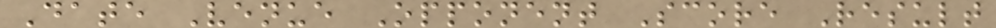Date Venue Opponent Score Result
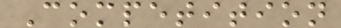Competition
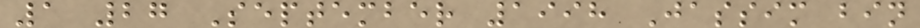1 27 September 1998 Jassim bin
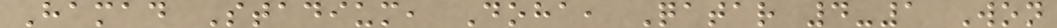Hamad Stadium, Doha, Qatar 4-1 Won
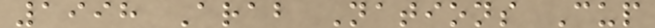1998 Arab Nations Cup
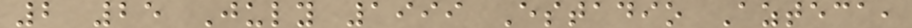2 25 July 1999 Estadio Azteca,
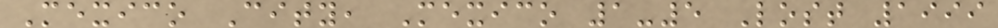Mexico City, Mexico 1-5 Lost 1999
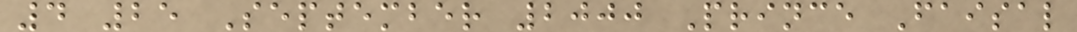4 25 September 2000 Prince Faisal
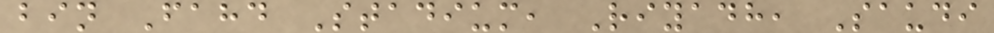bin Fahd Stadium, Riyadh, Saudi
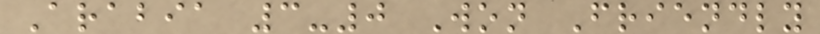Arabia 3-0 Won Friendly
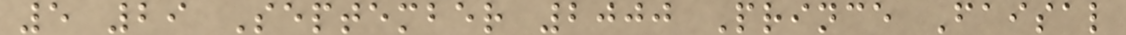5 29 September 2000 Prince Faisal
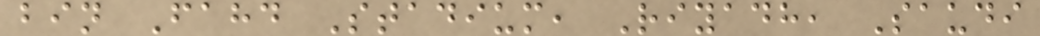bin Fahd Stadium, Riyadh, Saudi
